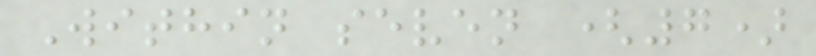Within seven (7)
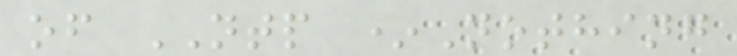of NTP *Nothing
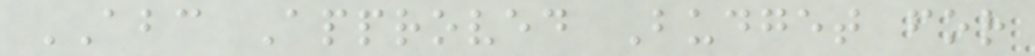ABC Approved Budget for
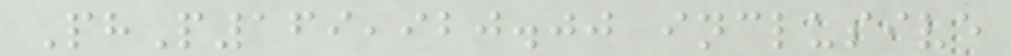PhP169,920.00 inclusive
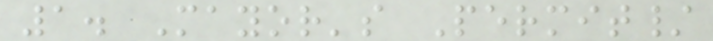1. Mayor's Permit/
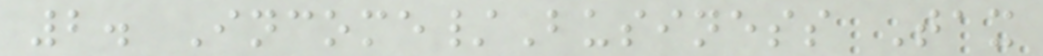2. Income/Business Tax
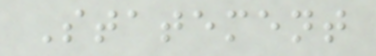Statement
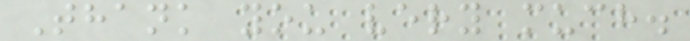Thank you very much.
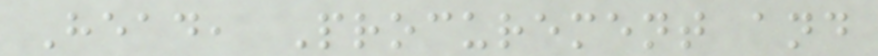Head, Procurement and
